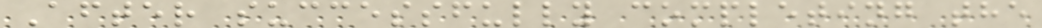After successfully completing the
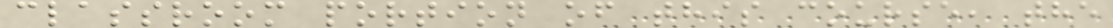classroom portion of this course, the
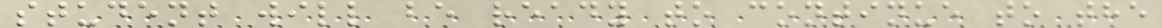student will be ready to continue to the
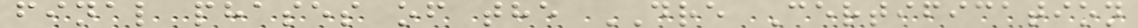final phases of the DRE Certification
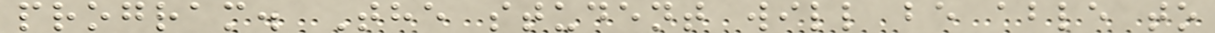program. The student will be able to
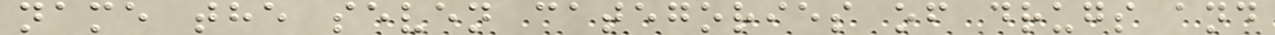name the seven categories of drugs and
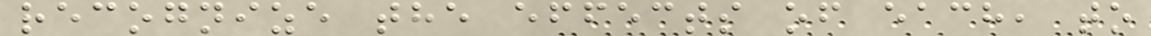recognize the effects of each, to
